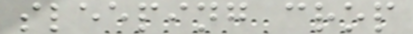sleeping crop
